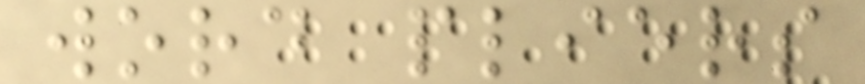word pliers
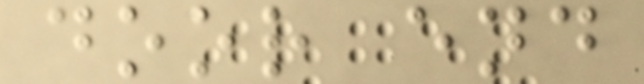door end
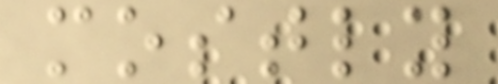mostly
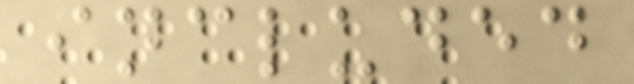included
